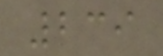239
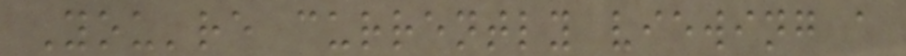You're currently viewing a
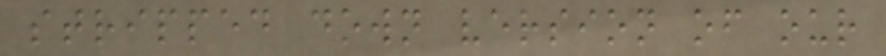stripped down version of our
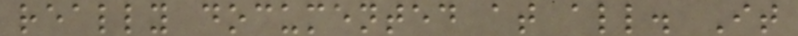really documented at all. It
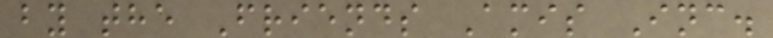by the Friends Amis Inc.
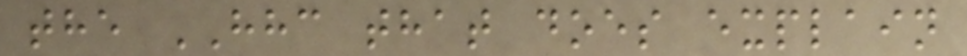the HHC that does explain
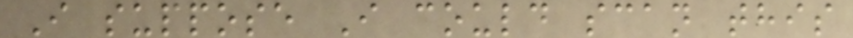I suppose I could scan this
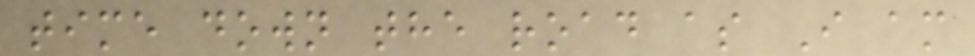time down the road as I am
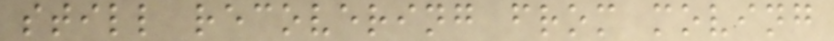still recovering from moving
